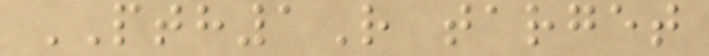PTH1R target
